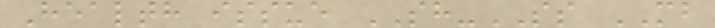Health issue SH-SS MB
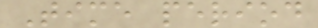Time period
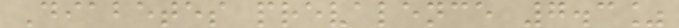Diabetes prevalence 7.3%
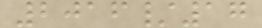2016/17
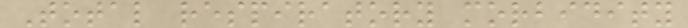Total respiratory morbidity
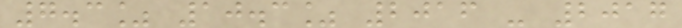7.3% 10.3% 2016 - 2017
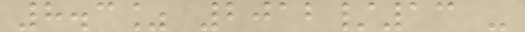8.3% 2012/13 -
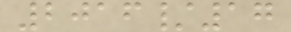2016/17
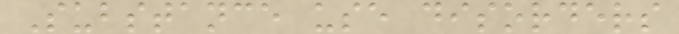Substance use disorders
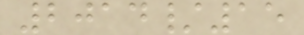2014/15
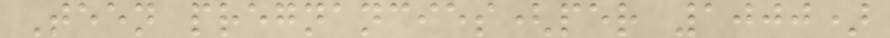Teen pregnancies(per 1000)
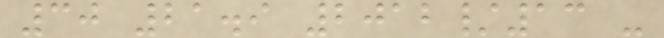30 21.9 2012/13 -
